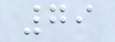79
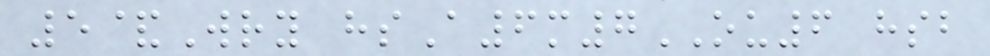5&Wry hsA6m7OU6 hsb
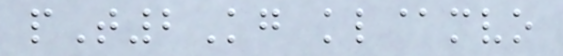pT2Kg kl@mvo
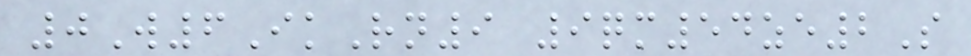0W6IkRn9 9qm54ze2S
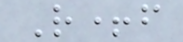R+f
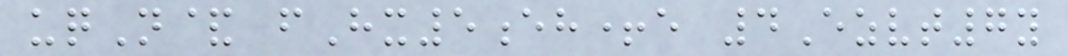uqN& fHx5eh+e 4Ezvt7y
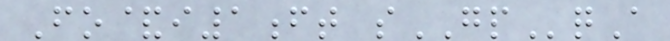Fo&i1ft sGPqA
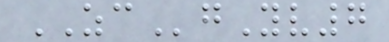ZCgYv7
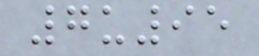7u95
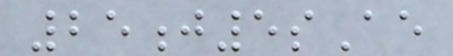25j5sAe
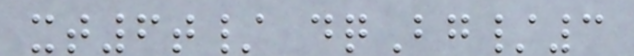xt6t/ dqBg/3
